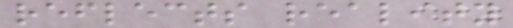reflects reality
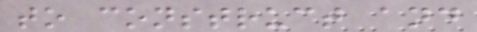to construct and
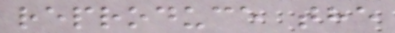reproduce the
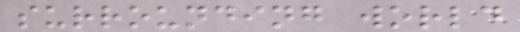surrounding world
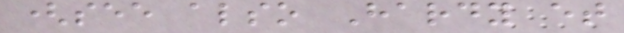(see also Hardy et
